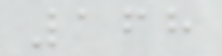168
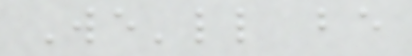We'll be
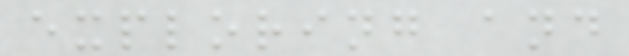exploring and
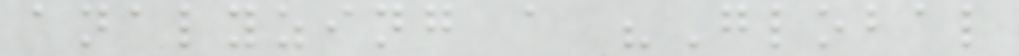analyzing a "Global
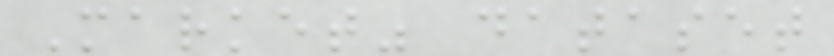Market" dataset
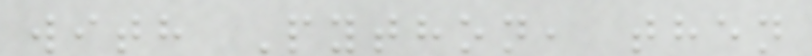with Python, then
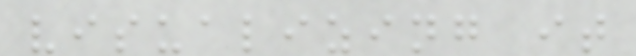visualizing it
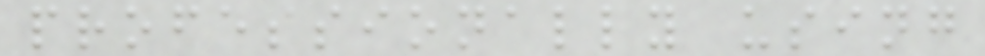professionally using
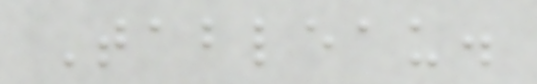Tableau.
